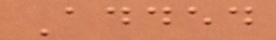Added
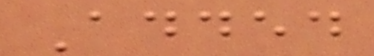Added
